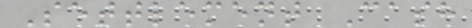Settlement Cash
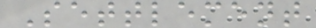Settlement
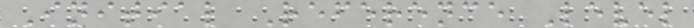Initial Reference Level
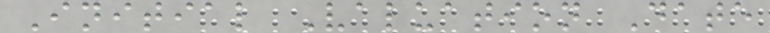Initial Valuation Date
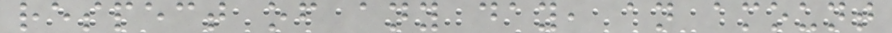respect of any day, an amount
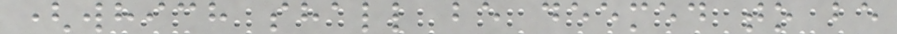(which shall be deemed to be
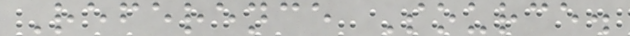Reference Source.
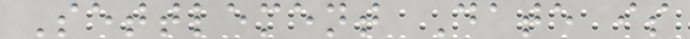Settlement Date is
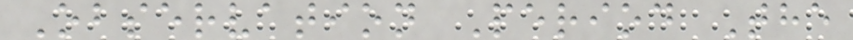Observation Period The
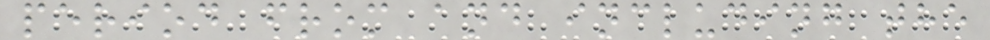period from and including the
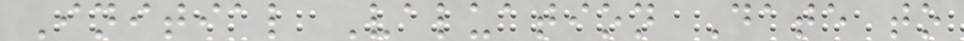Initial Valuation Date to
